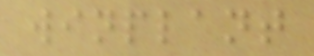winplant
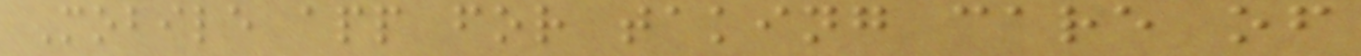Mobile app for taking care of
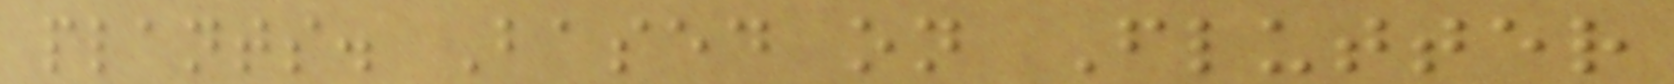plants. Based on Flutter
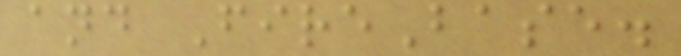and FireBase.
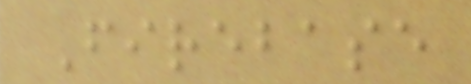Firebase
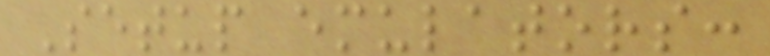Setup emulators:
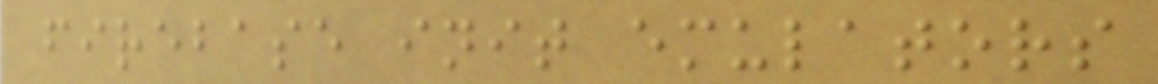firebase init emulators
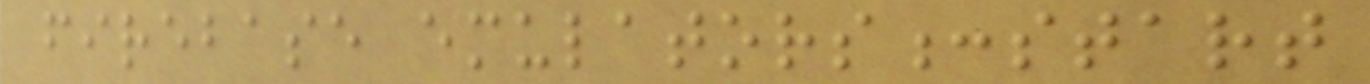firebase emulators:start
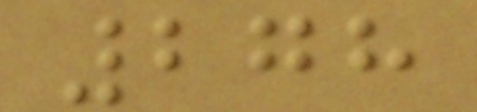278
